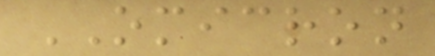OMICRON
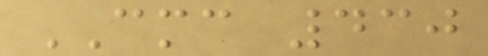CMC 430
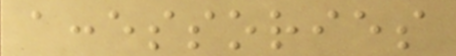accessories
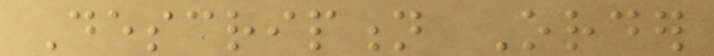Description Order
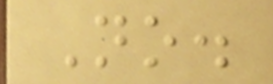No.
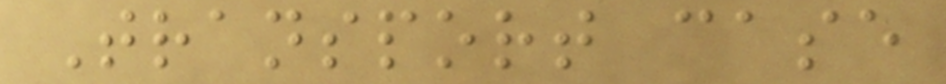Transport case
